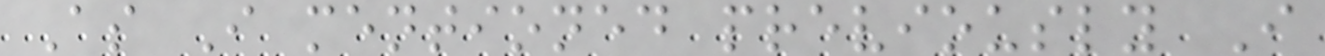As I mentioned previously I
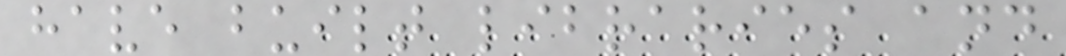have built libraries and
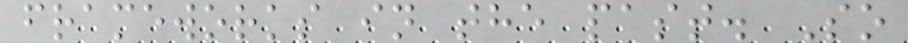frameworks in the past. So
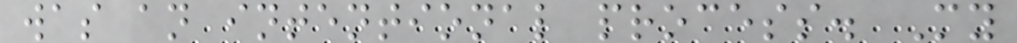was an intentional process. My
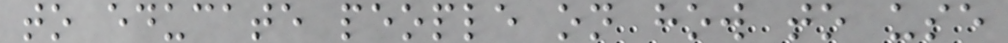to educate people on how to use
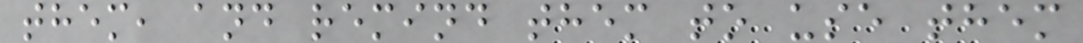them, and remind them to use them
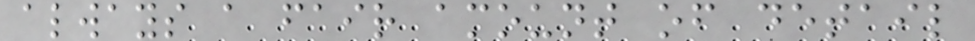always a fair amount of detail
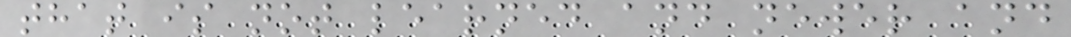that is not learned and newer and
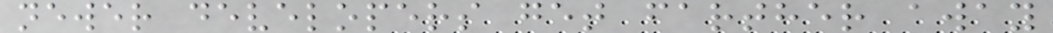newer developers get farther away
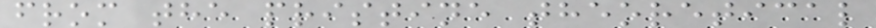from the pristine theoretical
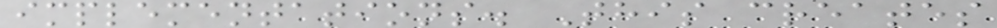implementations. This creates
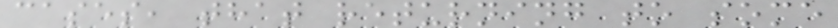cases, that returning to some
